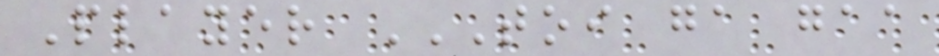Player TOI GA GAA
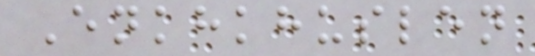Enkhkhuslen
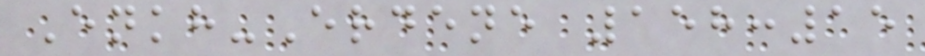Enkh-Erdene 158:15
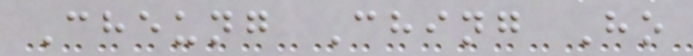Cheung Ching Ho
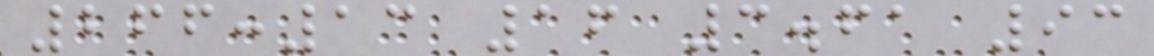266:13 16 3.61 93
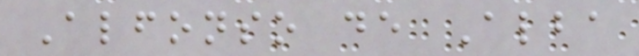Alfonso de Alba
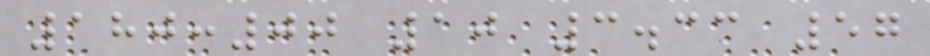180:00 10 3.33 57
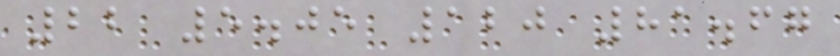22 5.05 120 81.67
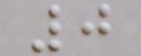0
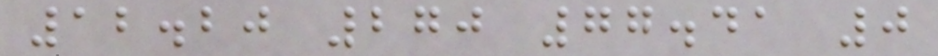12.20 270 77.41 0
